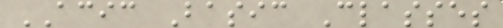ACIC Basic Classes
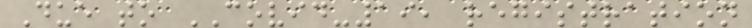Due to COVID-19, registration
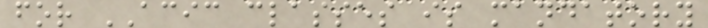for ACIC classes is mandatory
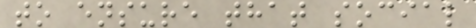to ensure that social
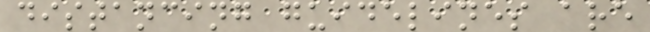distancing guidelines are
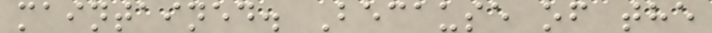maintained. Because of the
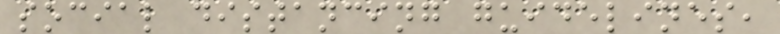social distancing guidelines,
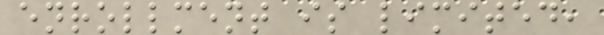enrollment is limited,
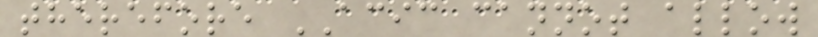therefore ACIC cannot allow
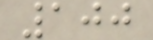100
